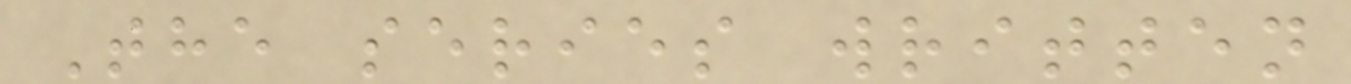The series written
